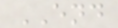END
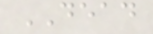DEAD
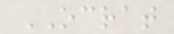OCRAT
